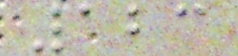123
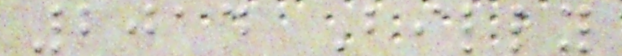2014 Billy
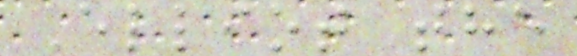Elliot the
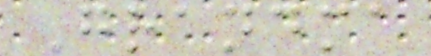Grandma
